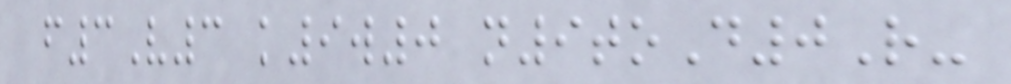f3V3 k9w0 n9toD0R-
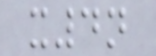x4n
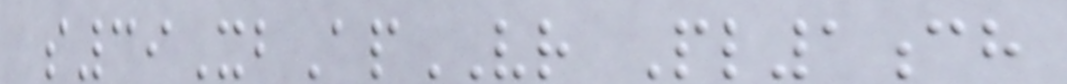s39XbApVR Pl1ch
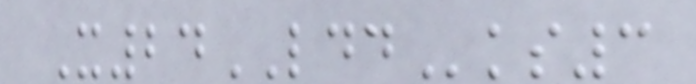X24LDDks3
